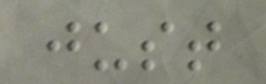just
